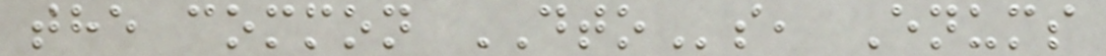the common DTOs, Enums
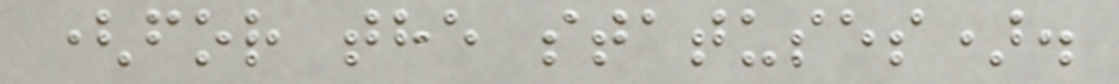(for the statuses).
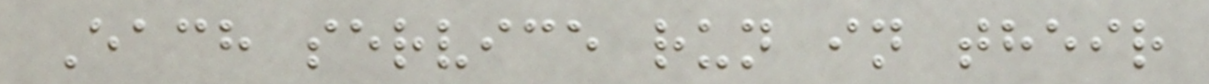Each service run in their
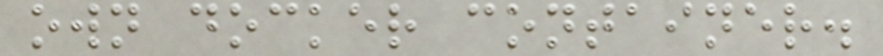own docker container.
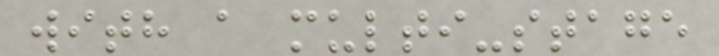with a multi-stage
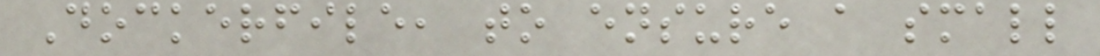Dockerfile, to ensure a small
